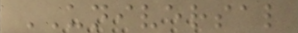UNIVERSAL
